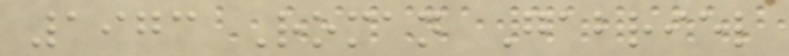1973 Roman Gabriel
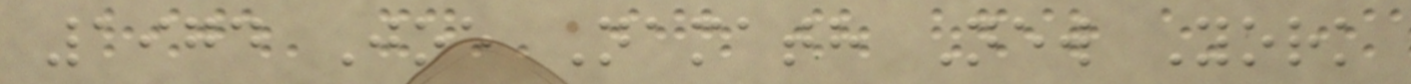1974 Joe Namath New York
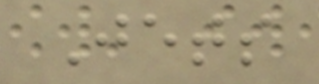Jets
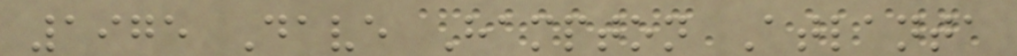1975 Dave Hampton Atlanta
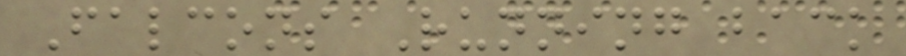Falcons Running back
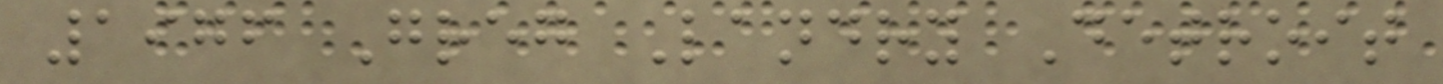1976 Greg Landry Detroit
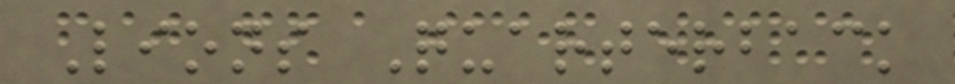Lions Quarterback
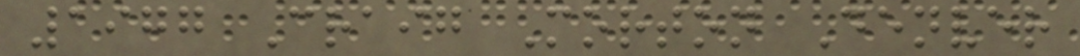1977 Craig Morton Denver
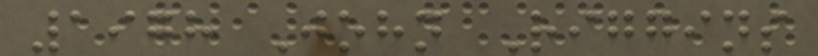1978 John Riggins
